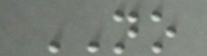NO
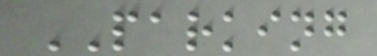PARKING
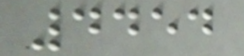4454
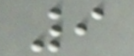9
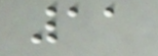11
